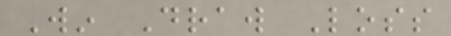Win Draw Loss
